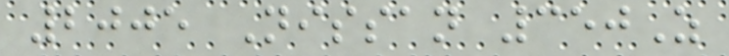2005 Nissan 350Z
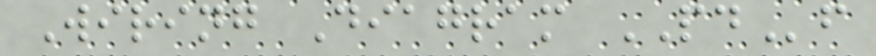Wiring Diagram PDf
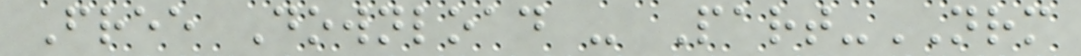Free Download - Part-NRM
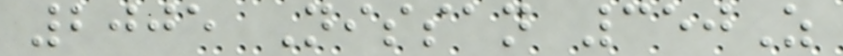2005 Nissan 350Z
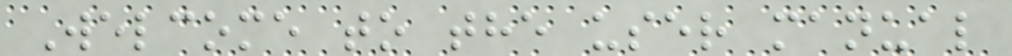Welcome to the user manual
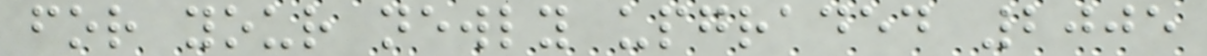for your newly upgraded 2005
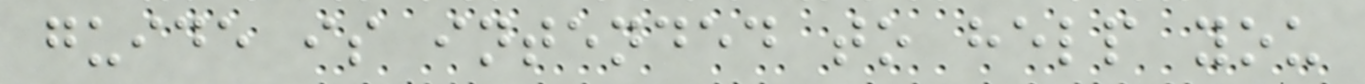guide is intended to help you
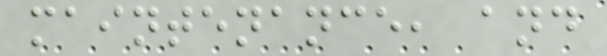maintenance, and
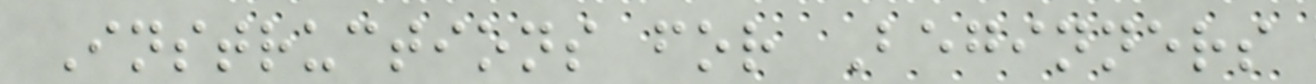Instructions for Beginners
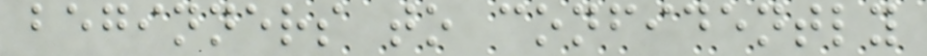beginners to confidently
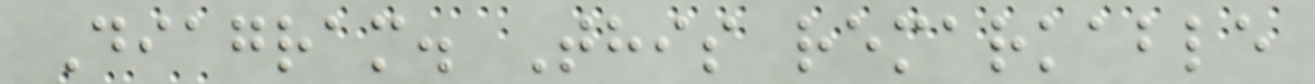Diagram. This remarkable
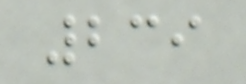239
